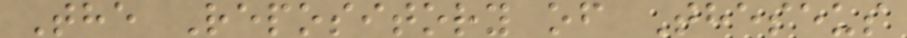The Repository of Theseus
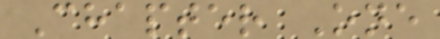Chapter One
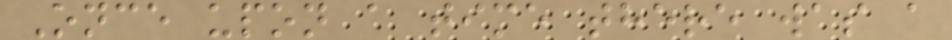Once upon a time there was a
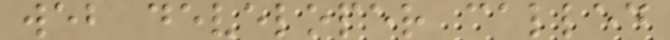web developer called
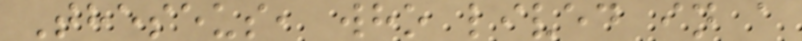Theseus, who lived in a
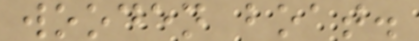wooden boat.
